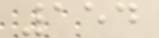154
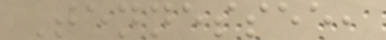Tennessee,
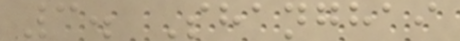3. Shanghai
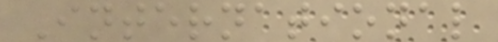International
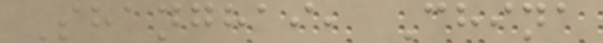Shanghai, China
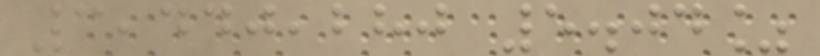3,440,280 5.04%
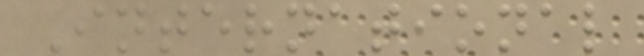International
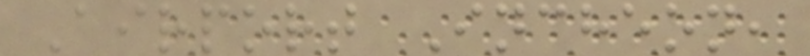Airport Incheon,
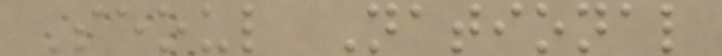Seoul National
